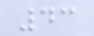43
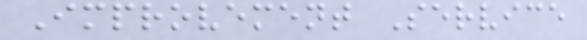Improvement Service
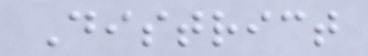District
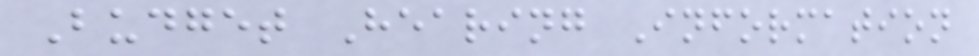Budget Hearing Information
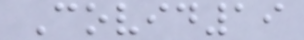Covid19
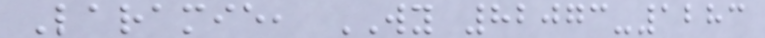Laramie, WY 82073-1283
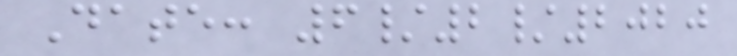Date: 6/2/2020
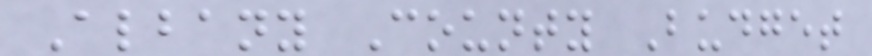Albany County Budget
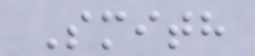Smith
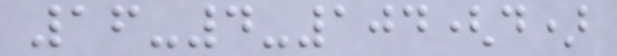16-4-104(d)
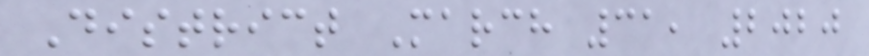District March 31, 2020
